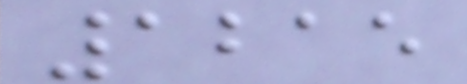1215
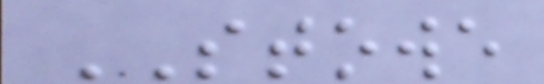STOWE
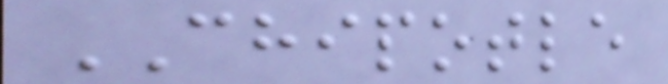CHIPOTLE
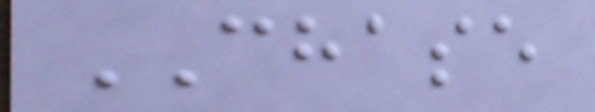CHASE
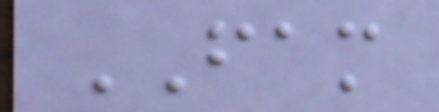FAM
